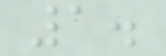1.
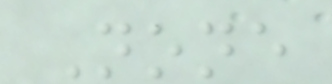None
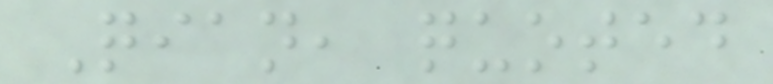Qian, quoted
